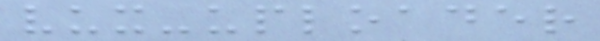vux-uploader
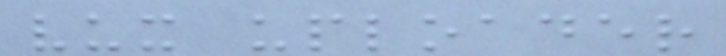vux uploader
